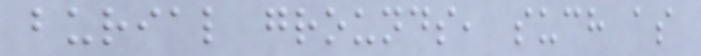burial grounds, such as
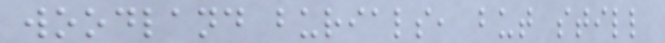woodland burials, but still
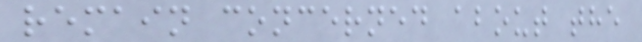remain concerned about the
